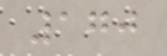170
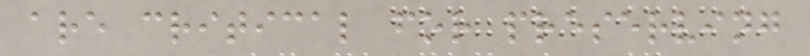are critical for preserving
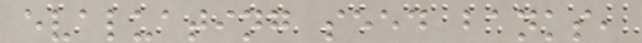evaluating seed banks,
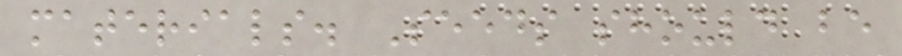materials. Seeds should be
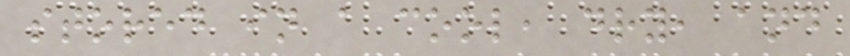stored in a cool, dry, and
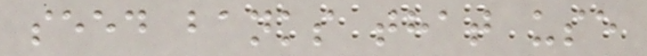seed banks that use
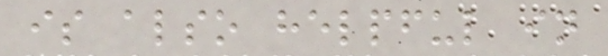is also helpful in
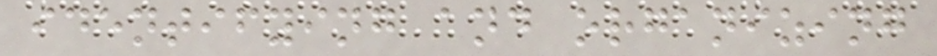identifying and organizing
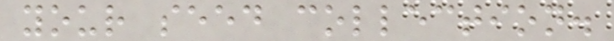your seed collection.
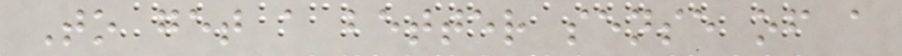To get a better sense of a
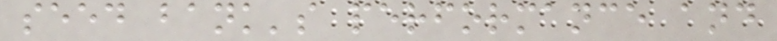seed bank's performance and
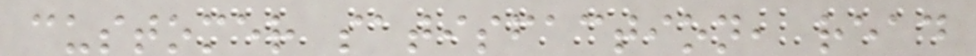customer satisfaction, read
